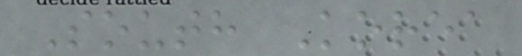South Korea
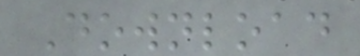Download
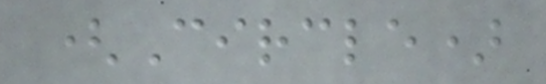(Circle)
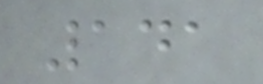141
